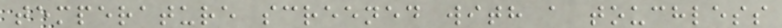temperature screened with a touchless
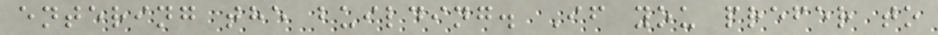entering the building. If you prefer to
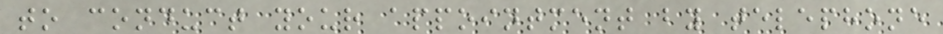to conduct your appointment by telephone
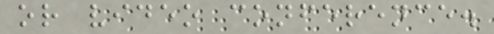or video conference.
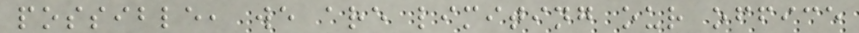possible, we are limiting our office
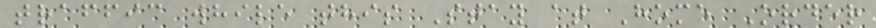traffic while this Stay at Home Order
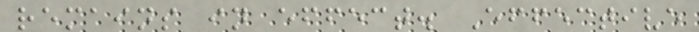remains in effect. Effective
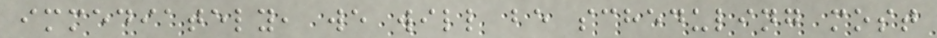immediately, we will be scheduling most
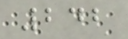242
